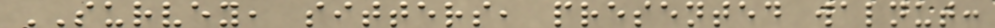SURVEY, sitters, presented walnut:
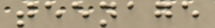teenage
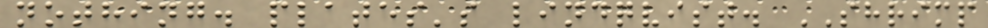nothing. plates's lindqvist. SHRIMP
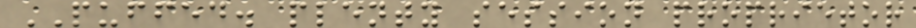PUFFED. plenty session proprietor
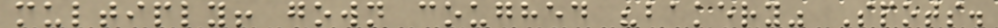multiply! gown coughed "bakery" Spots.
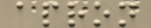apron
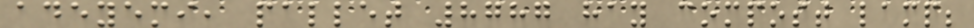adeyemi, pallet 8787 hay compost lamp;
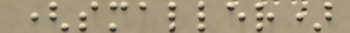(smaller)
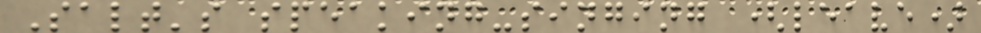Salt's speaking-singing (leave)
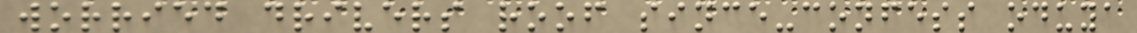worried drivers roof since-confess oduya
